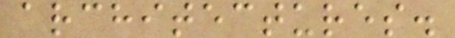architectures.
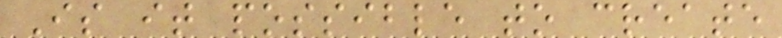Is it possible to create
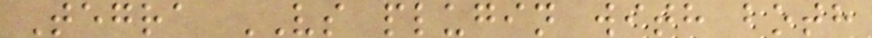Tegra VS plugin with both
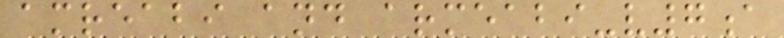amreabi and armeabi-v7a
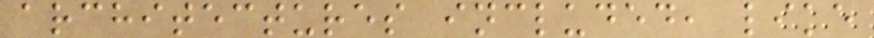architectures included, like
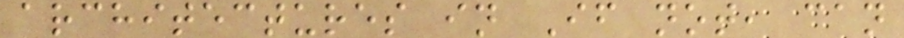architectures in If not, can
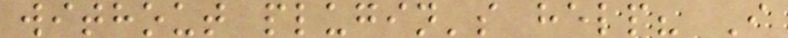without plugin's help? I
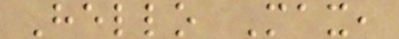Hello Max,
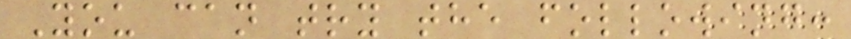You can try the following:
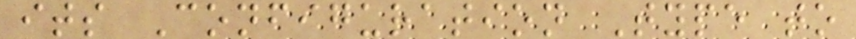its Configuration Type to
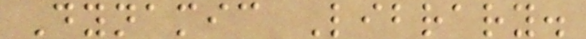Dynamic Library.
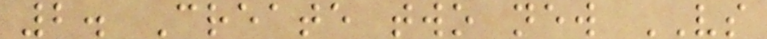2. Create two new VS
